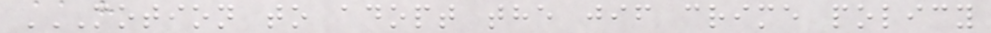MOTION TO ADOPT THE JIF CRIME POLICY
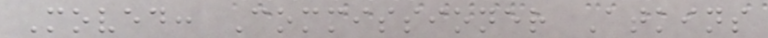Moved: Commissioner Atkins
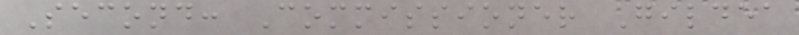Second: Commissioner Gildea
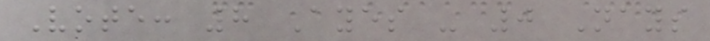Vote: 8 Ayes - 0 Nays
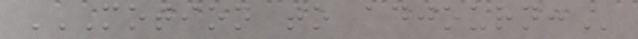MOTION TO ADJOURN:
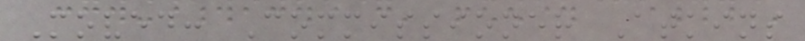Moved: Commissioner Atkins
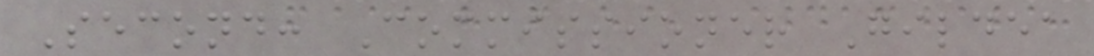Second: Commissioner Gildea
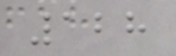128
